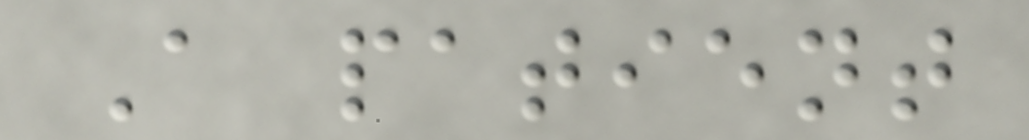A patient
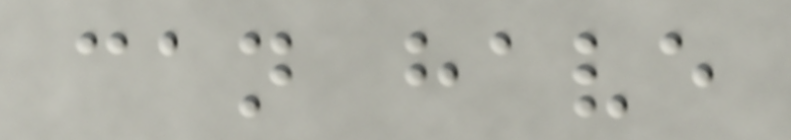can have
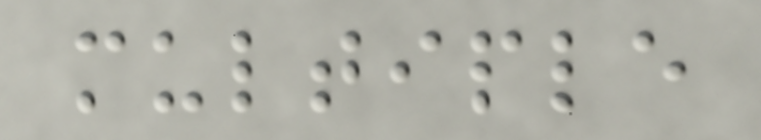multiple
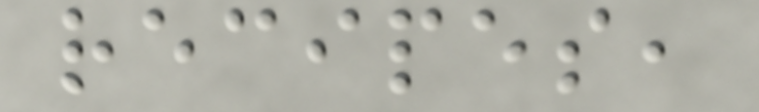recipes,
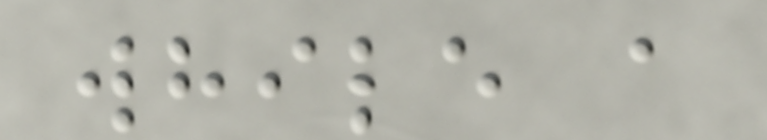while a
